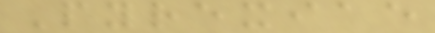Pyrexiae
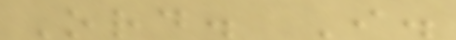Ord. I.
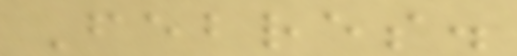Febres.
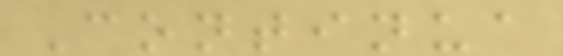Continua
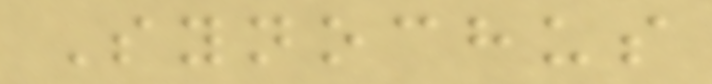Synochus
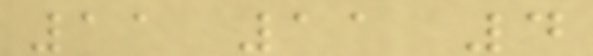11 11 4
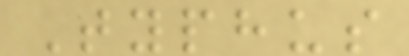Typhus
